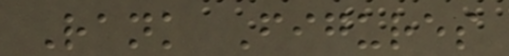Rank Figures
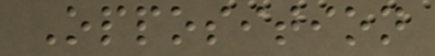Opposition
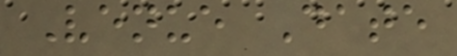Venue Date
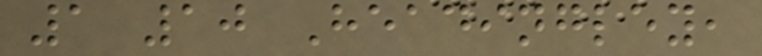1 10 Headingley,
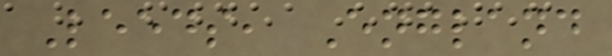Leeds, England
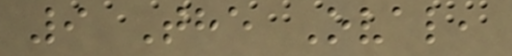9 The Oval,
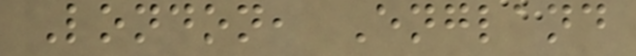London, England
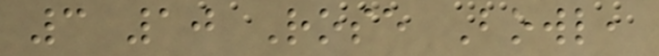3 10 Rose Bowl,
